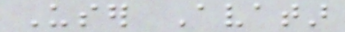User Avatar
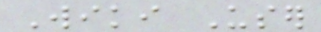Wiki User
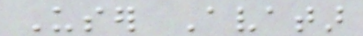User Avatar
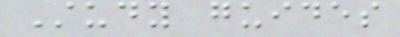Study guides
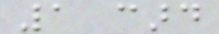1 card
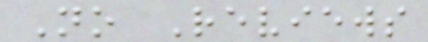No Reviews
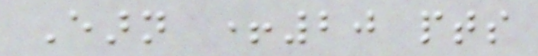Earn +20 pts
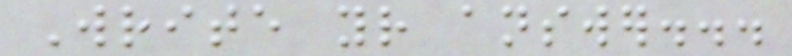Write your answer...
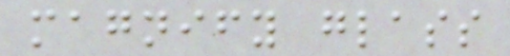magnify glass
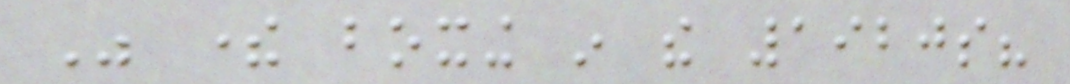Was there boxing in the 1920s?
